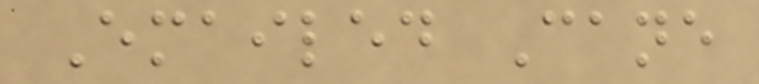Emailed Cane
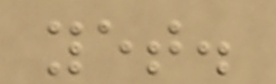yet.
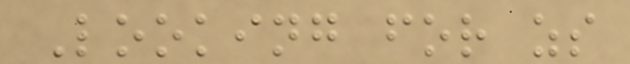Looking for zs
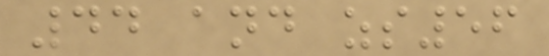44 and zs56
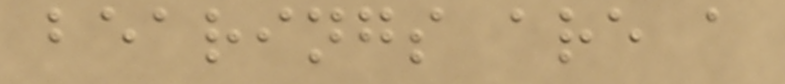bearings are a
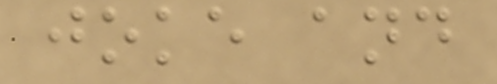joke and
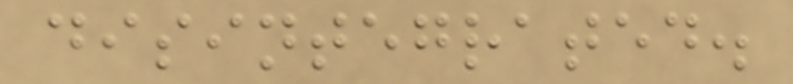disintegrated.
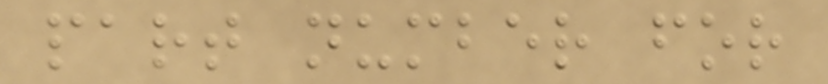part number for
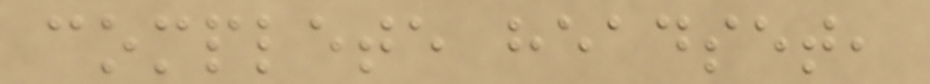complete headset,
